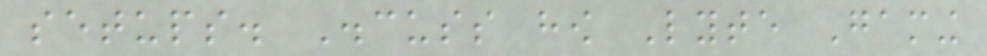setups. Discuss how Lyte Gaming
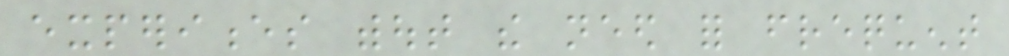experiences without the need for frequent
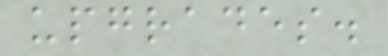upgrades.
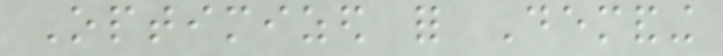Optimized for Demanding
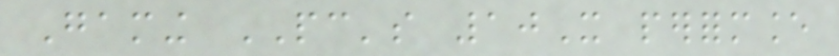Gaming PC's 10X performance
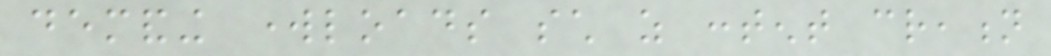demanding workloads such as content creation
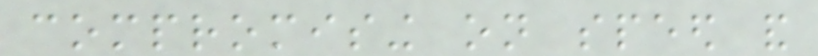compromising on speed and
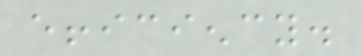efficiency.
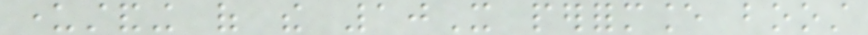understanding of the 10X performance boost
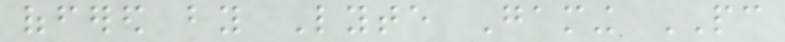offered by Lyte Gaming PC
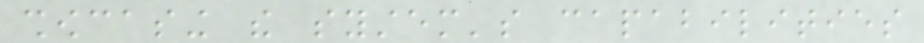showcasing the system's capabilities
